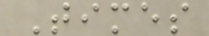Times
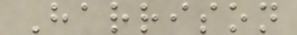Harrison
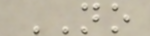NO
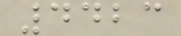4423
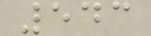543
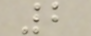2
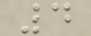4
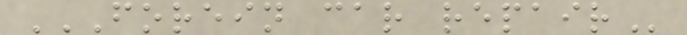FOREIN CAR REPAIR
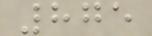875
